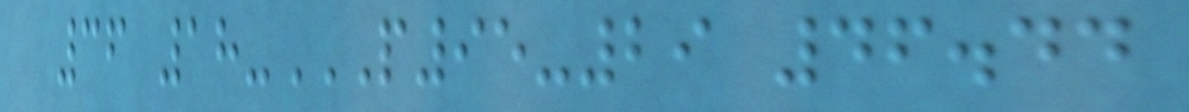36 18-P95-29 46.44
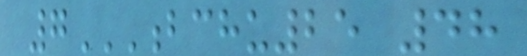7BCHU25 48
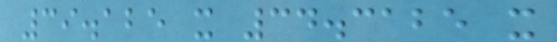39.125 x 34.3125 x
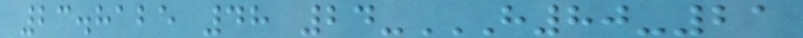23.8125 48 24-H80-21
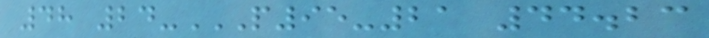48 24-P95-21 44.23
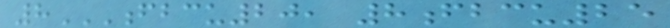8FBCU20, 8FBCU25
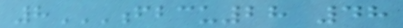8FBCU28 48
